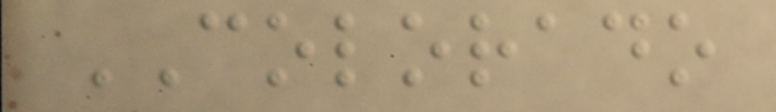COLORADO
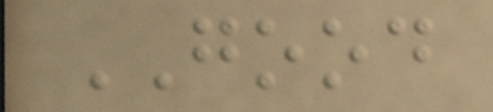GOOD
